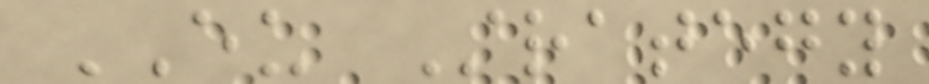EU Strategy
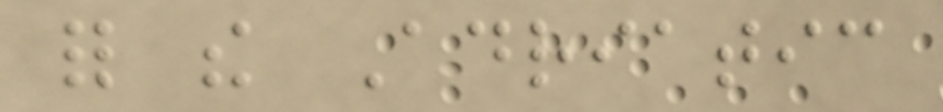for the Adriatic
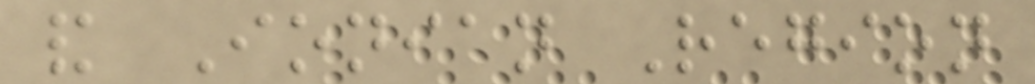and Ionian Region
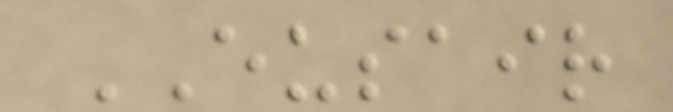EUSAIR
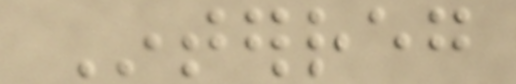Interreg
